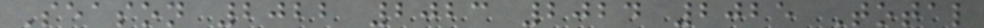Season 2022 2023 2024 2025 Total
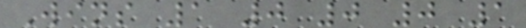Wins 1 0 0 0 1
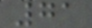71
